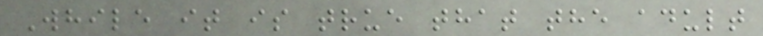While it is true that the adult
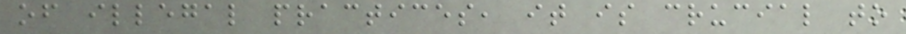of illegal practices, it is crucial to
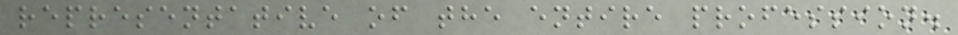representative of the entire profession.
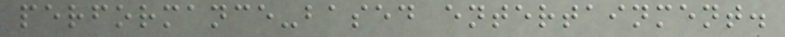performance-based entertainment.
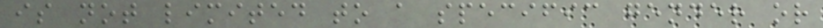is not limited to a specific gender or
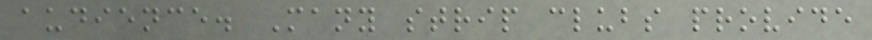audience. Many strip clubs provide
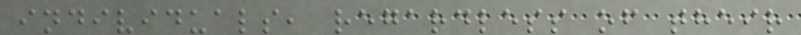individuals, regardless of their
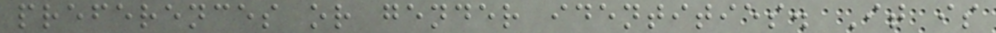preferences or gender identities. It is
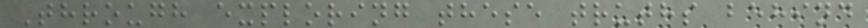Through exploring these truths behind
